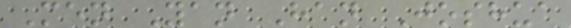Men Yan Han Joshua
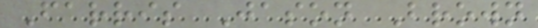Farris Jason Brown
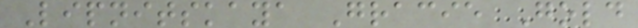Lipnitskaya Gracie Gold
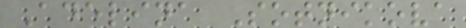Adelina Sotnikova
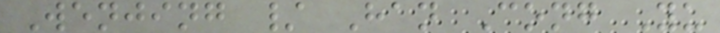Wenjing / Han Cong Yu
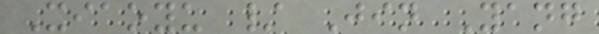Xiaoyu / Jin Yang
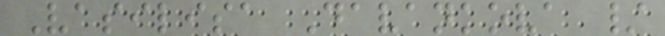Vasilisa Davankova /
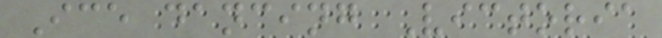Ice dancing Victoria
